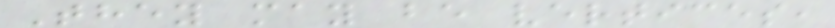They may be vertices,
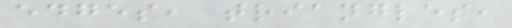edges, triangles,
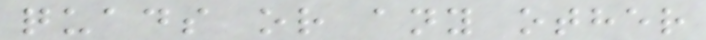quads or any other
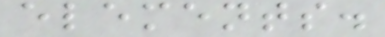elements.
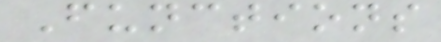Functions
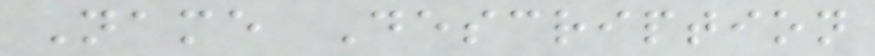Name Description
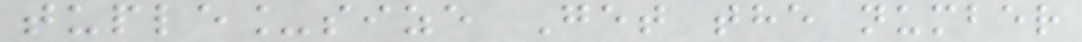tuple_size Get the number
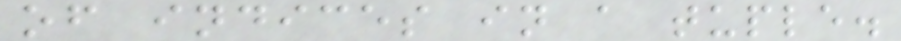of indices in a tuple.
